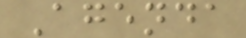Agenda
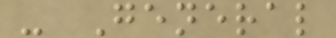- General
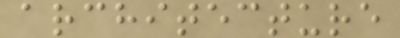architecture
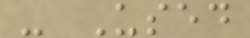- Used
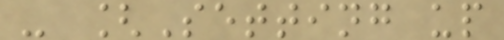- [Setting up
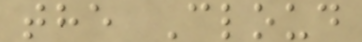the Cloud
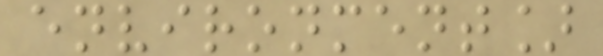environment]
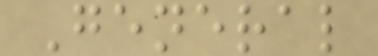General
